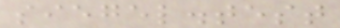siegel.test
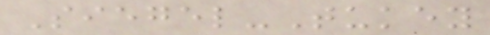Siegel-Tukey
